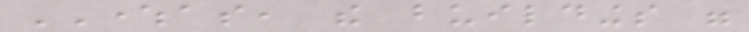WHEREAS, the buildings were
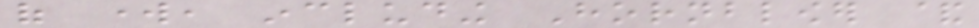of work, including Hornblower &
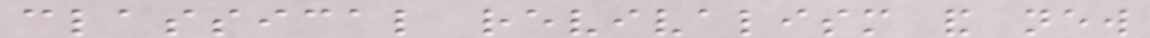classical revivalism and new
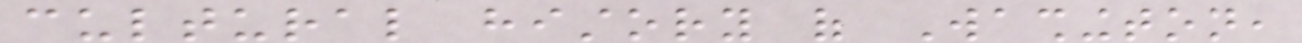cultural history of Washington,
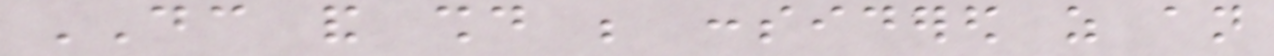DC and should be considered as an
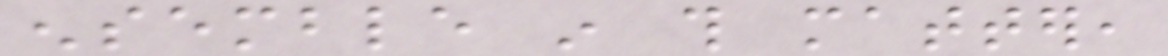ensemble in this matter,
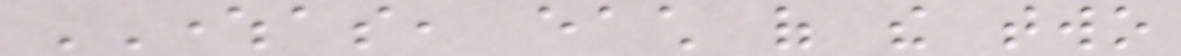WHEREAS, each of the two
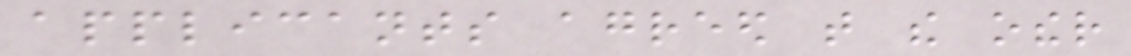applicants agreed that the other
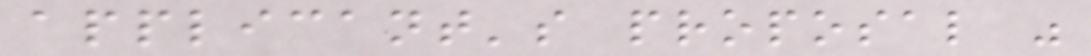applicant's proposal was
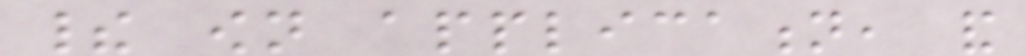their own application, and
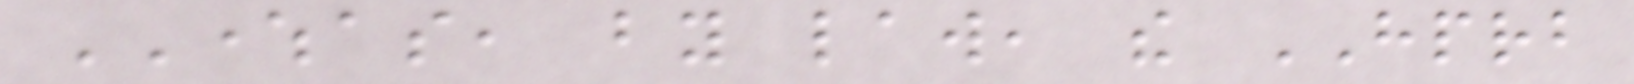WHEREAS, by law, the HPRB
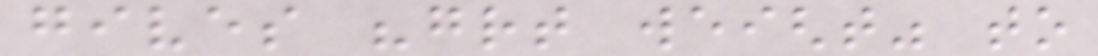gives "great weight" to
